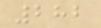282
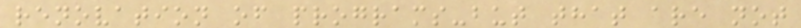renovation of programs-but that are not
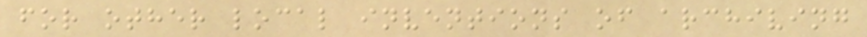for other local inventions of archiving
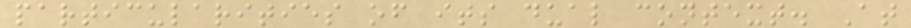particularities of its dual context. At
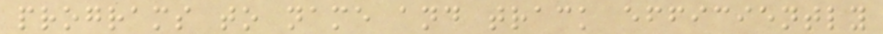programs to name and track efficiently
